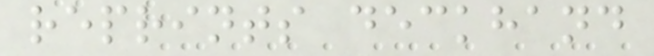reprints deckhand
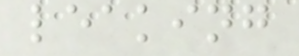leaking
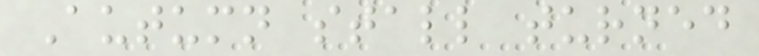Autumn stall turned
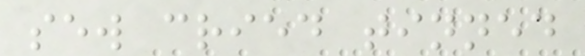sew cried tinned
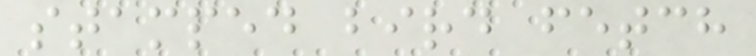stamped bird fetch
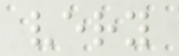very
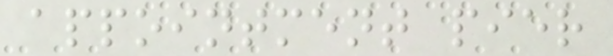appointment pier
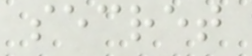secret
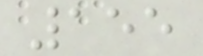155
